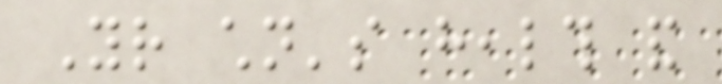Your children's health and
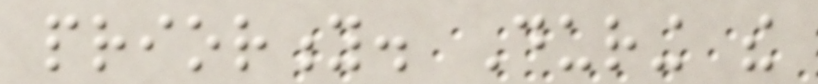priority. During the
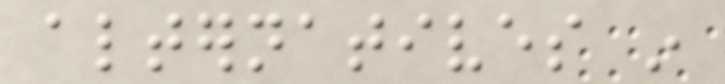alternatives in
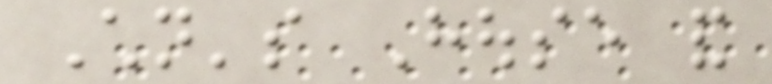Children's House and
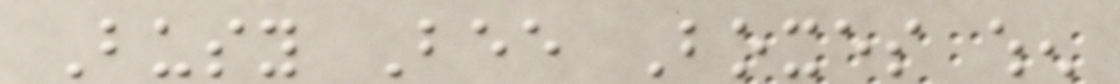Busy Bee Boxes when
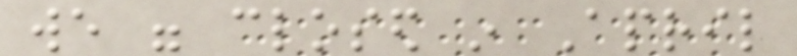we were closed in April
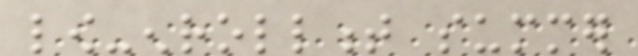low-enrollment summer
